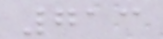713
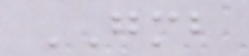GMB
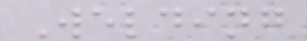Welding
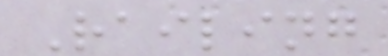Railing
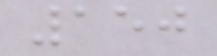150
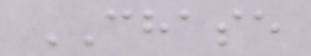CHASE
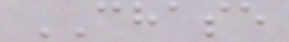CHASE
